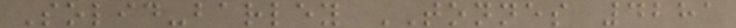Solid-barley TONNES 4281
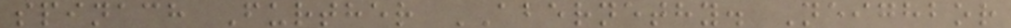spinach Further ABERNETHY. Neighbor
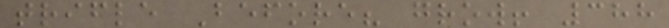trifle Before? grow! 388
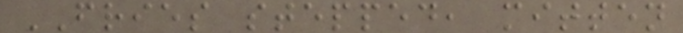FRIES stepped, mitten
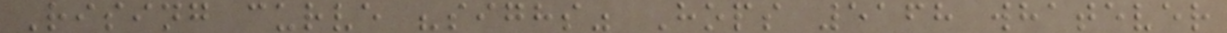Rising curve "sighs" Hops 5168 whatever
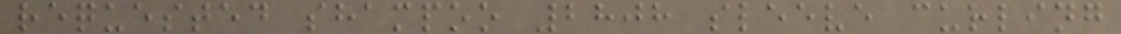requested shampoo 2808 sleeve curling
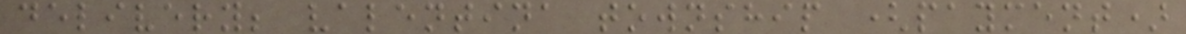delivery; valentina township (payment)
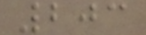203
